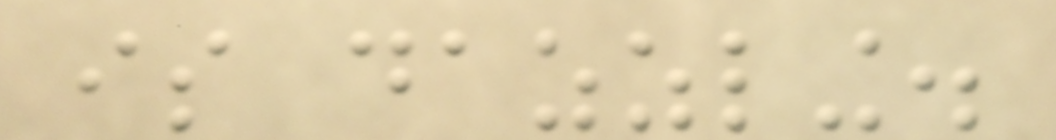is dazzling.
